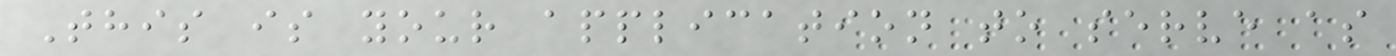This is your application to serve as
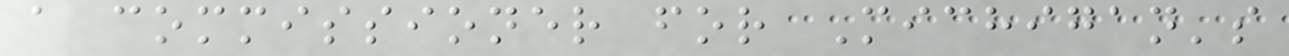a commissioner for Michigan's
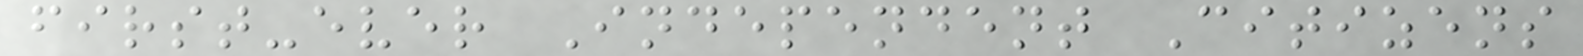first-ever Independent Citizens
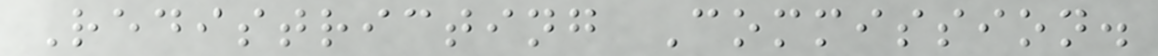Redistricting Commission.
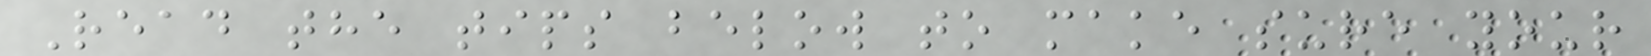Read the tips below to make sure your
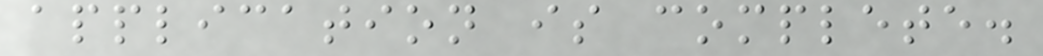application is complete.
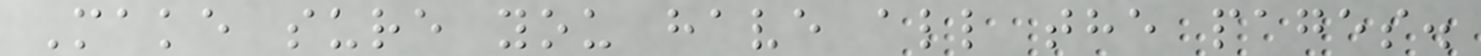Make sure you have all the pages.
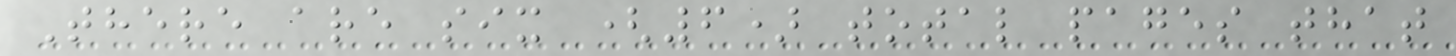There are six (6) total pages that
